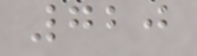720
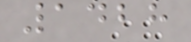1428
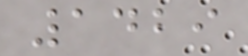1429
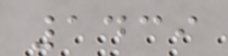1439
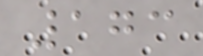173
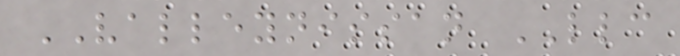VALLEYNISSAN LLC
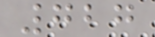727
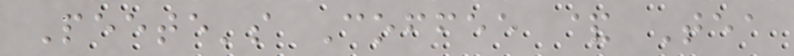Peete's Coffee & Tea
